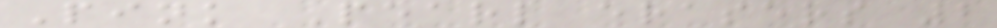Pink Pearl erasers 2
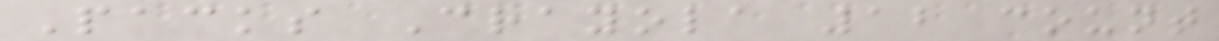Packs Crayola 12 count
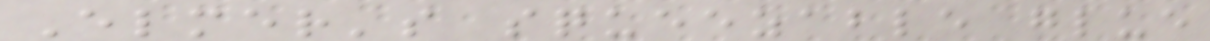Elmer's squeezable glue
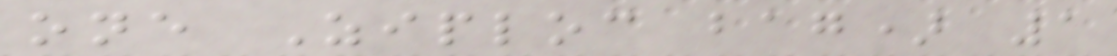one Ziploc bag) 1
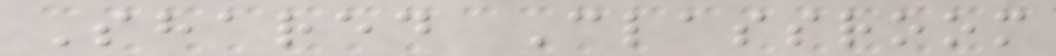Shared Classroom
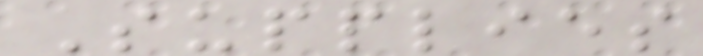Supplies
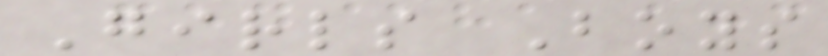Girls Boys
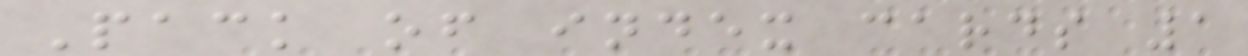Pack of index cards 1
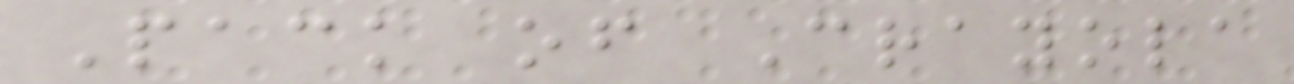Pack of Crayola
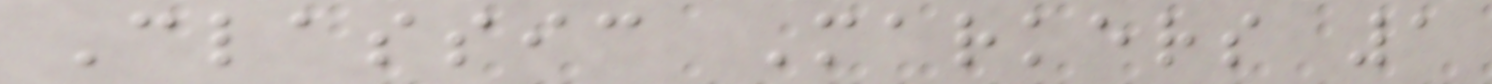Classic Markers 1
